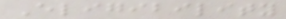Eligibility
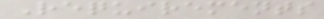Requirements
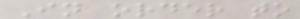In order to
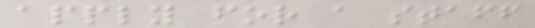apply for a staff
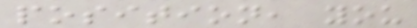position, you
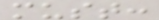must:
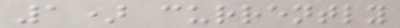1) currently
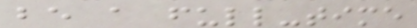be a full-time
